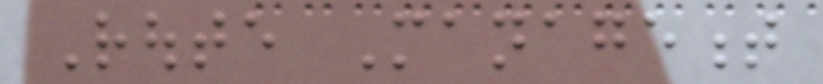Route Management
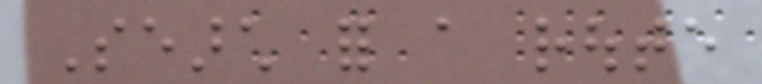Search for a route
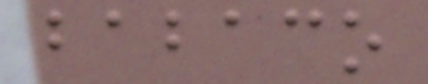babaco
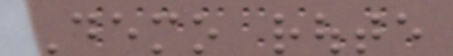Demo route
